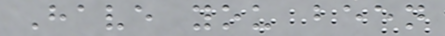Have you been
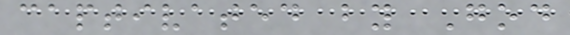captivated by God
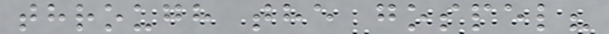through the gospel?
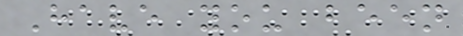Have you been
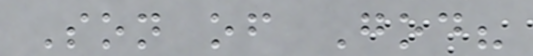Son of God?
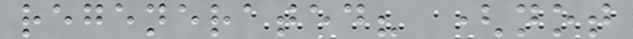regenerated? (not
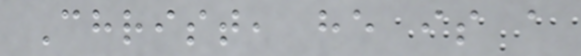Christ, he is a
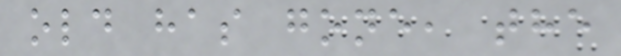old has gone, the
